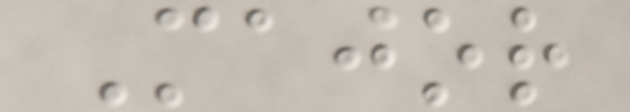Major
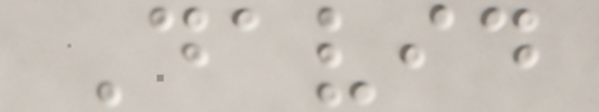David
